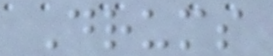Drums
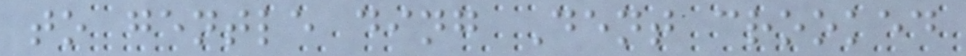to gentle ding Dent crooked
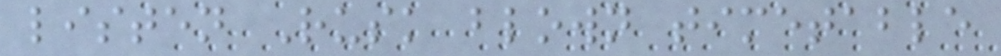listen Rusk blown timetable
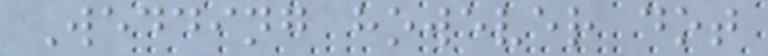Wedding however dot
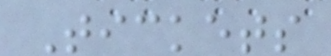Tickets
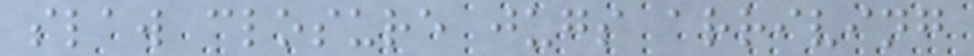slaw closure jugs arriving
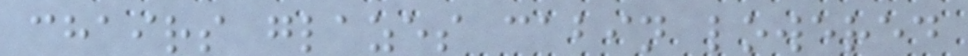chairs glazes cabin lowered
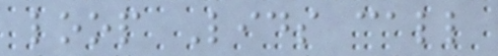loop Lids call
